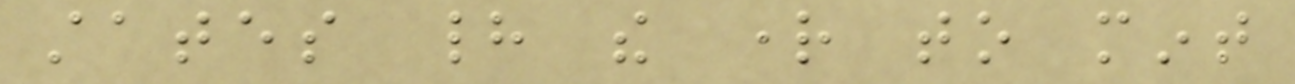states had the right to mint
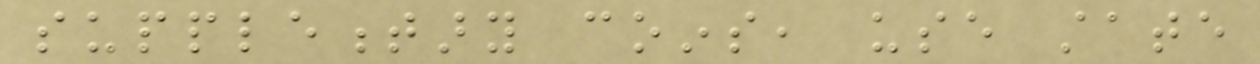supplementary coins, use state
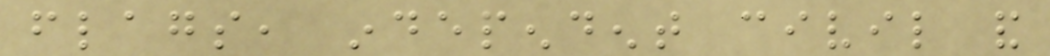flags, independent civil and
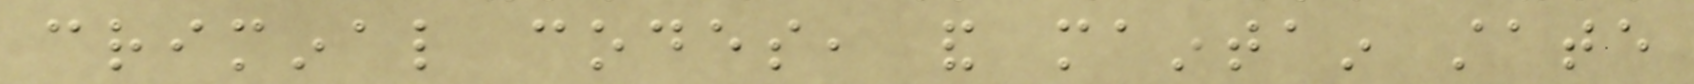criminal codes, and maintain state
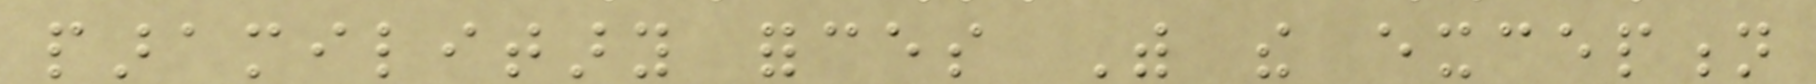paramilitary forces With the exception
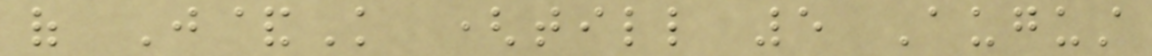of J&K (till 5 August
